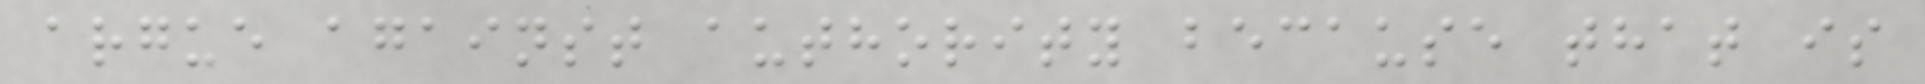argue against authority because that is
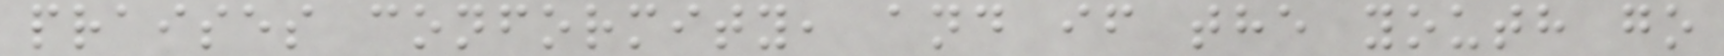praises conformity, and if the youth go
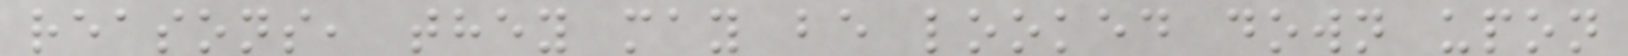reasons, they may be looked down upon
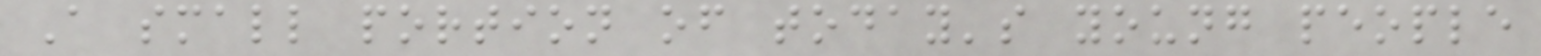A small portion of today's young people
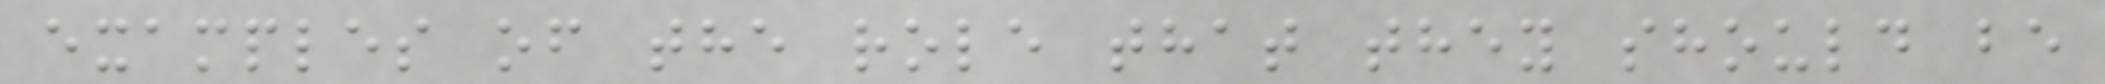examples of the role that they should be
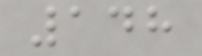148
